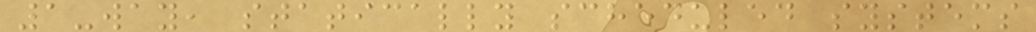1-way, statically scheduled systems
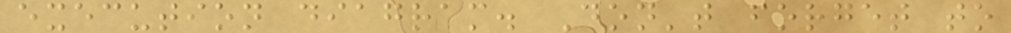execution diagram. Don't forget to
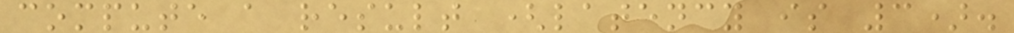compute a result (latency is 3).
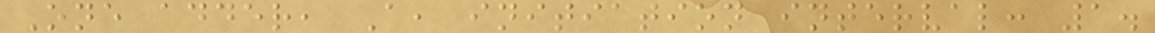One adder, A, initiation interval: 1.
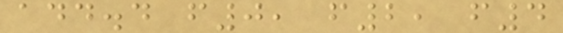add.d f0, f2, f4
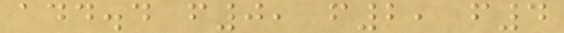add.d f0, f2, f4
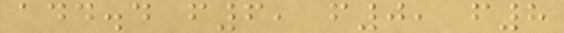add.d f6, f0, f8
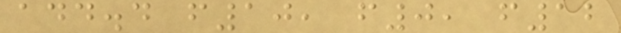add.d f10, f0, f12
